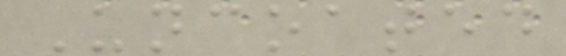Uncoated
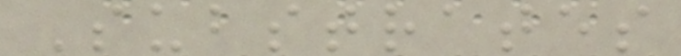Substrates
